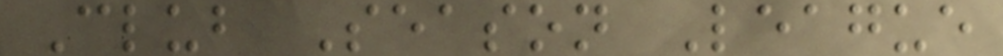Club Season League
